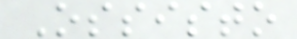Ossisto
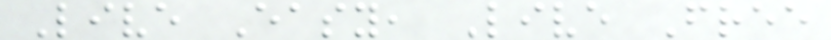Live Easy, Live Free
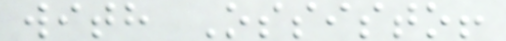with Ossisto!
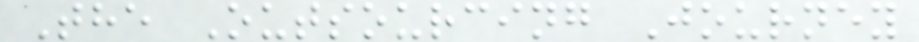The Outsourcing Journey
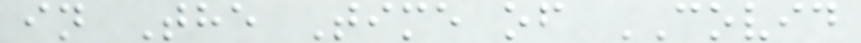in The Time of COVID
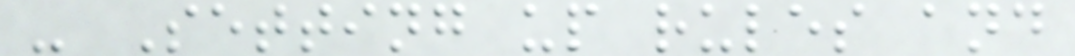- Setting up rules and
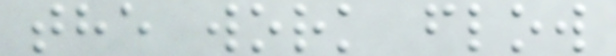the work flow
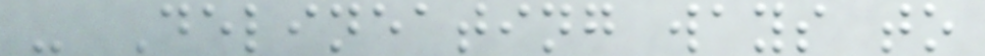- Delineating ways to
